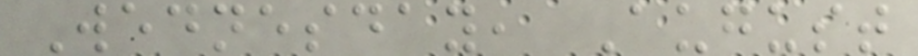Wednesday, August
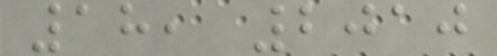18, 2010
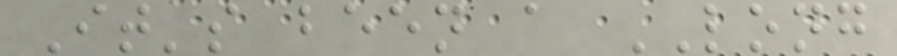It's been a LONG
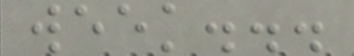week...
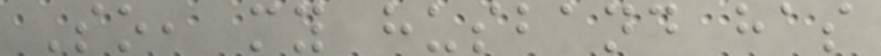So, my husband has
